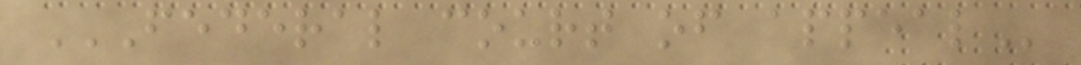FEDERAL COURT OF APPEAL
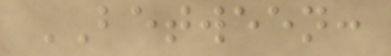BETWEEN:
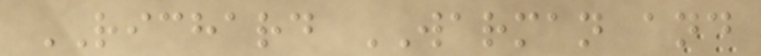RICHARD WARMAN and
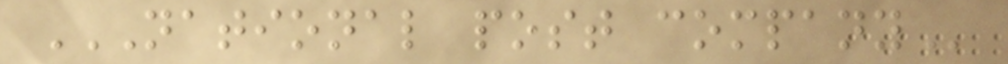NATIONAL POST COMPANY
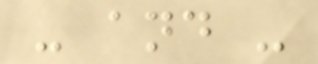- and -
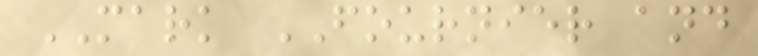MARK FOURNIER and
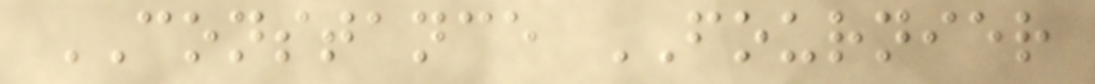CONSTANCE FOURNIER
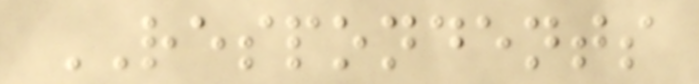RESPONDENTS
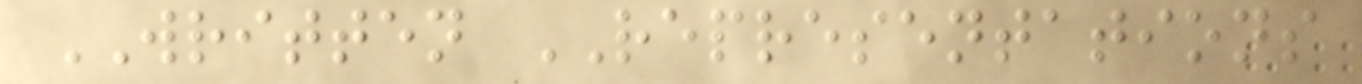WRITTEN REPRESENTATIONS
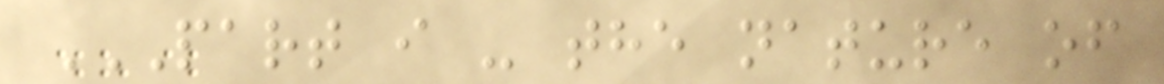PART I - THE NATURE OF
